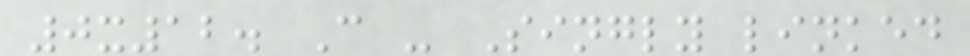0x12. C - Singly linked
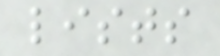lists
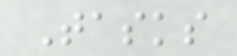Tasks
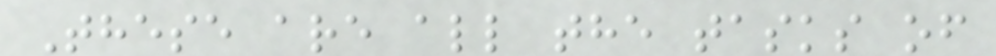These are all the tasks of
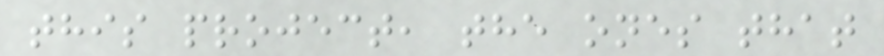this project, the ones that
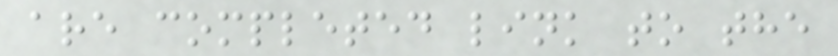are completed link to the
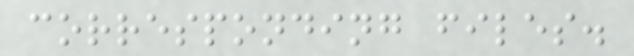corresponding files.
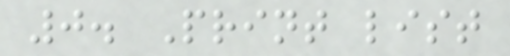0. Print list
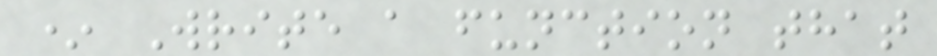* Write a function that
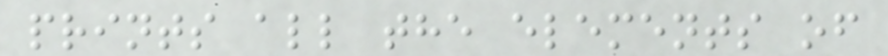prints all the elements of
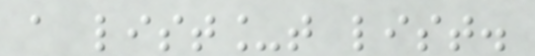a list_t list.
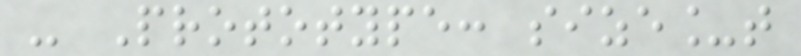- Prototype: size_t
